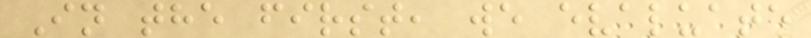In the first, we evaluate
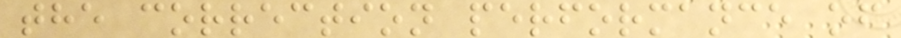the correction performance of
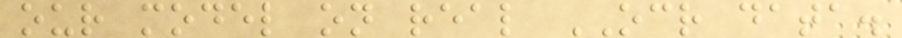our model on real OCR data.
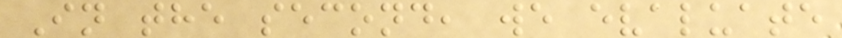In the second, we evaluate
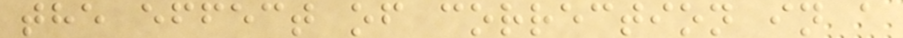the effect of correction in a
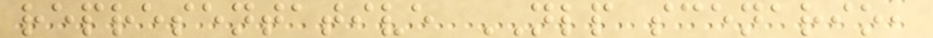representative NLP scenario,
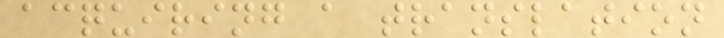acquiring a translation
